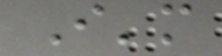I'm
